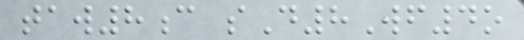taw8c sD8Wf4o
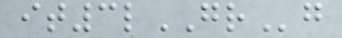it3lGRg
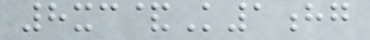8xc&K1hg
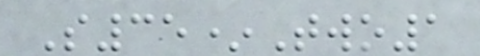S35*Two1
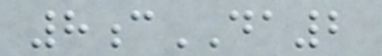8cDA2
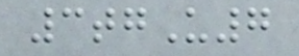3tgU7
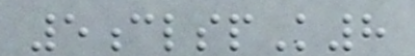5clspK8
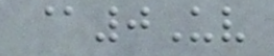@0Uv
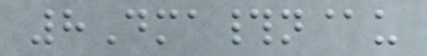8Dma#n@u
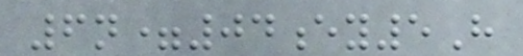6n=04ey5H
